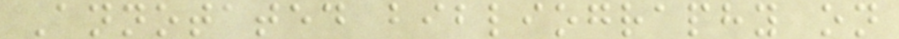Annotated bibliography on
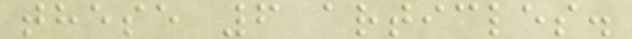these 6 articles.
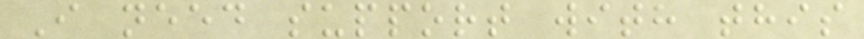I need support with this
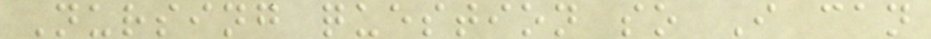Nursing question so I can
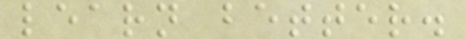learn better.
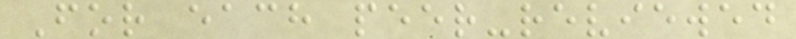For each peer-reviewed
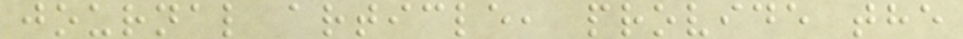journal article, provide the
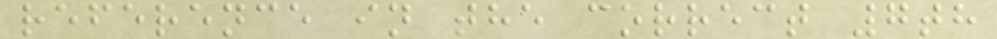reference in the correct 7th
